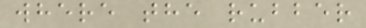where the rubber
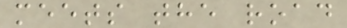meets the road
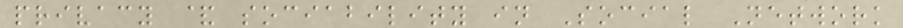privacy & sociability in Social Network
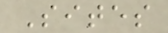Sites
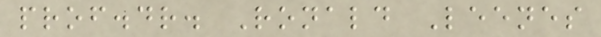prof.dr. Ronald Leenes
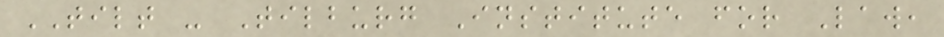TILT - Tilburg Institute for Law,
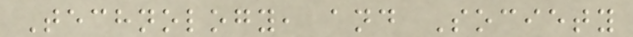Technology, and Society
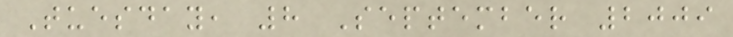Tuesday, 8 September 2009
